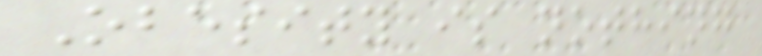Obesity is nothing
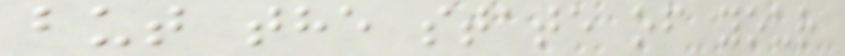but the state of your
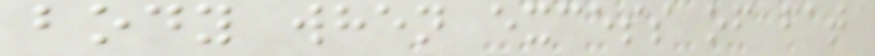body when excess of fat
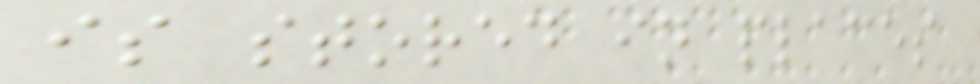is stored in places
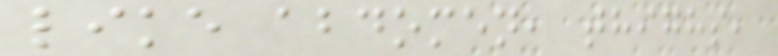like abdomen, thighs,
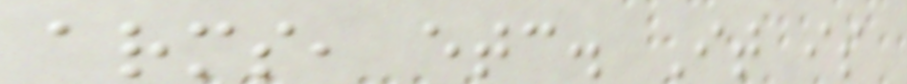arms, etc. It is
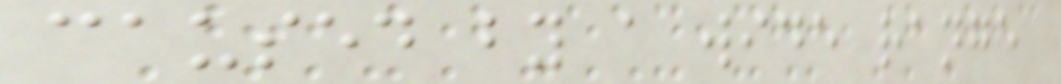caused by a wide range
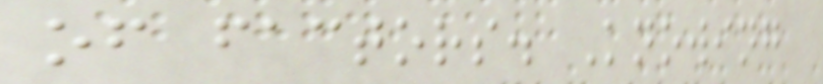of factors. Knowing
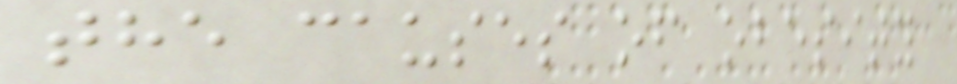the causes of obesity
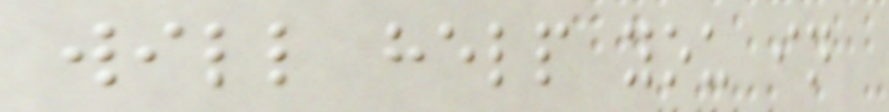will help you in
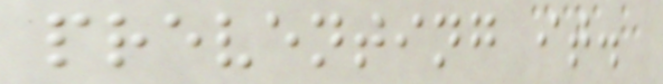preventing it.
